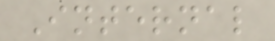Internal
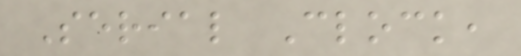Serial Clock,
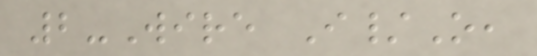2-Wire I/O,
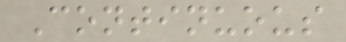Continuous
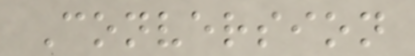Conversion
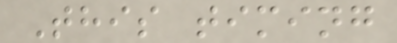This timing
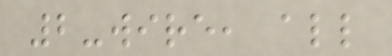2-wire, all
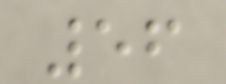56
